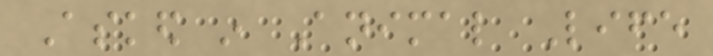Asked in Animal Life
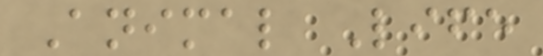Animal Life
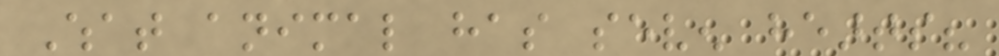What animal has seven hearts?
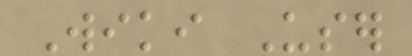Wiki User
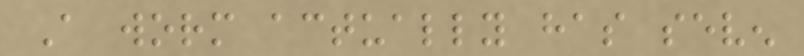A worm actually has seven
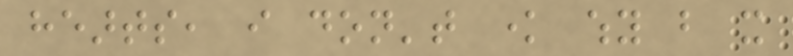hearts, i don't know why but it
